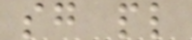sg pl
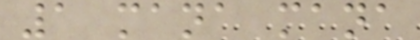1 mana mana
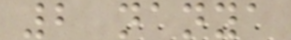2 nanya
